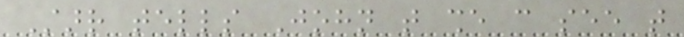Starr tells John that she can see that
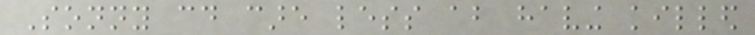Sonny could care less about having killed
